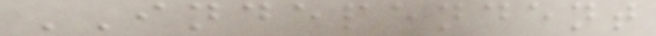INDEPENDENT
